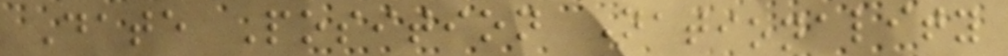Date Position Nationality
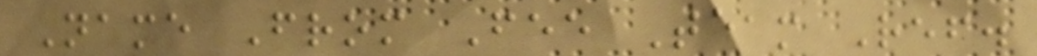Name From Fee Team Ref.
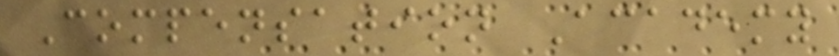Compensation Academy
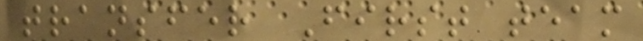transfer First team
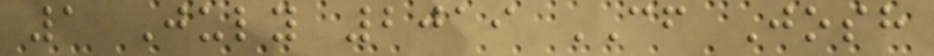1 July 2019 CF Josh
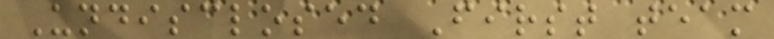Undisclosed First team
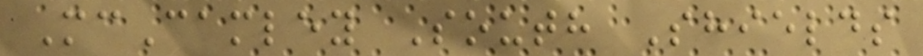McCamley South Shields
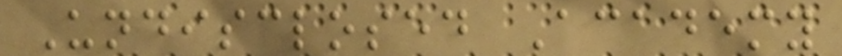Undisclosed Academy
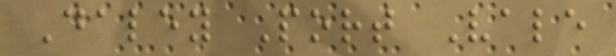Daley Port Vale
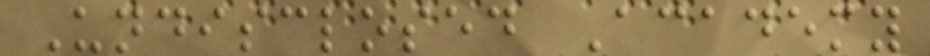Undisclosed Academy
